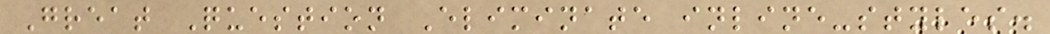Great Question Eliminate inline-styles.
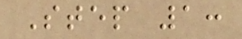Step 1:
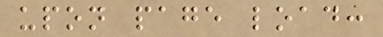upon page load:
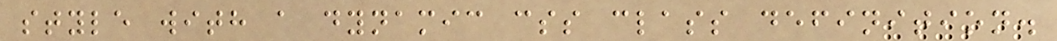style with a dynamic css class definition.
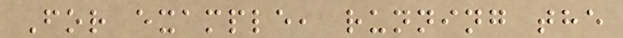For example, running the
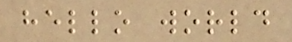hello world
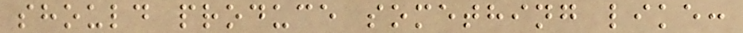should produce something like:
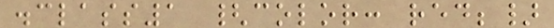.class1 {color: red;}
